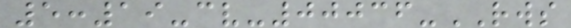5:19-cv-00036-RWS
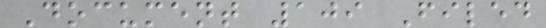Document 109 Filed
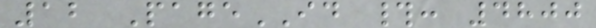12 PageID #: 4800
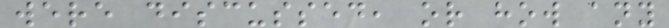were discussed, or how any
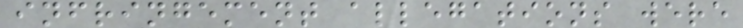infringement allegations were
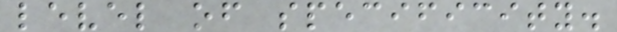level of specificity.
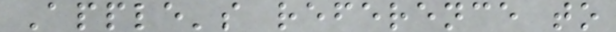Apple's reference to
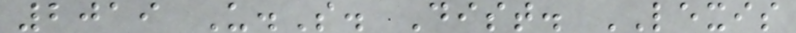2019 U.S. Dist. LEXIS
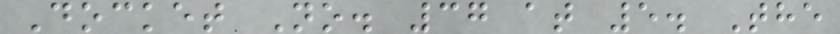Docket No. 37 at 5. The
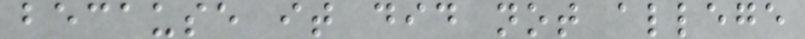because it did not allege
